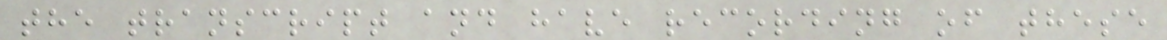the transcript and have recording of these
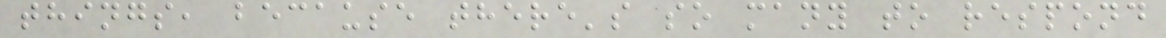things, because there's so many to respond
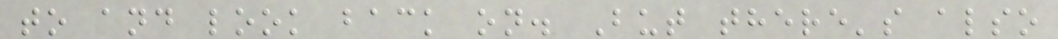to and look back on. But there's also
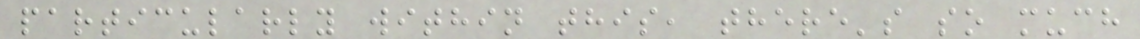particularly within this, there's so much
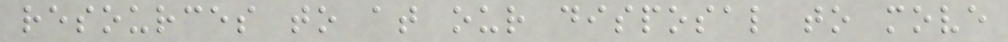resources to at our disposal to move
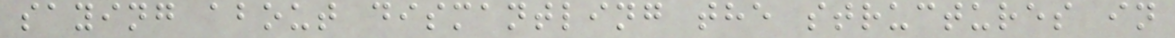saying about dismantling the structures in
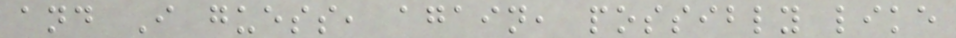and I guess, again, possibly like
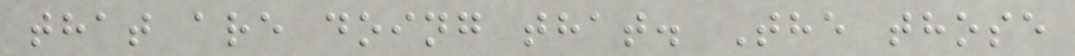that are doing that. The those
